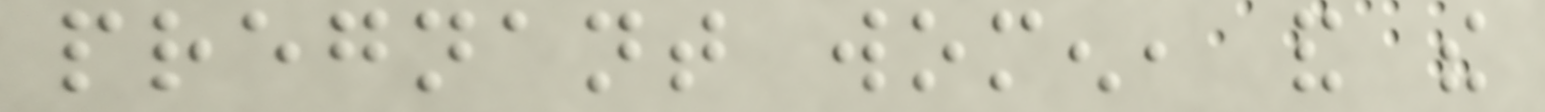pregnant women, and the
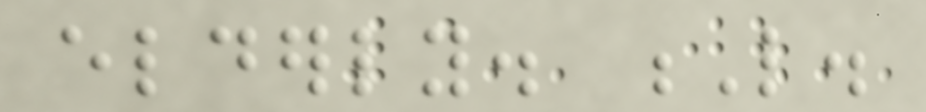elderly. L.
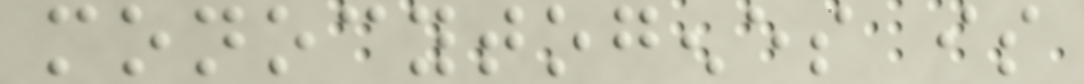monocytogenes is
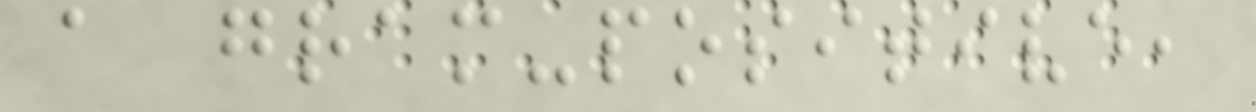a gram-positive,
